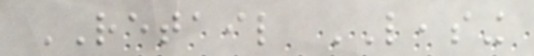RETAIL LEASING
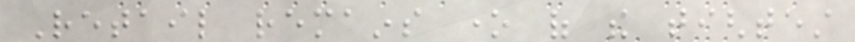Retail remains one of the tightest
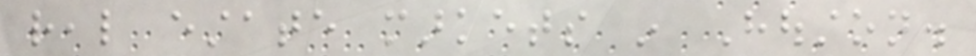real estate markets in Houston.
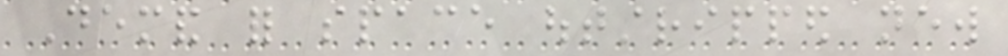Demand for space outstripped new
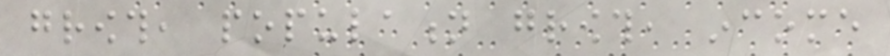growth, population growth, income
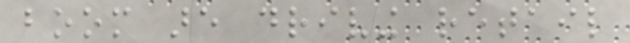boom are driving retail
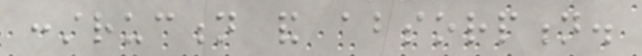construction and absorption.
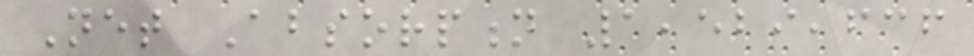Net Absorption 1,529,636
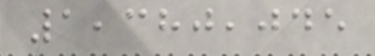1,380,045
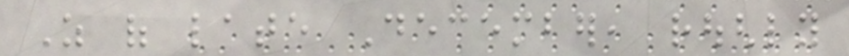As of late December, roughly
